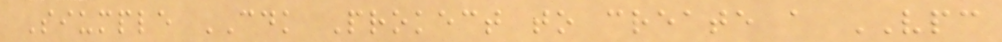Siumple CDK Prokect to create a VPC
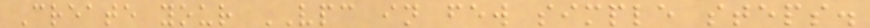Create your VPC in few simple steps.
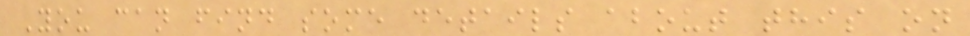You can find some details about this on
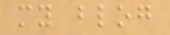my blog
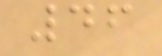46
